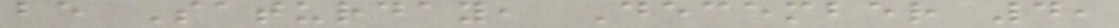be Saturday, December 4,
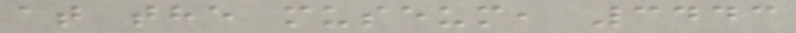at the museum, 3443
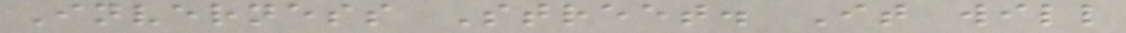Inverness Street. It will
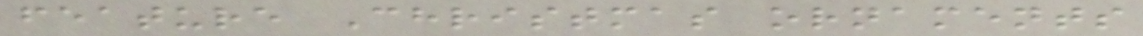feature Christmas ornaments
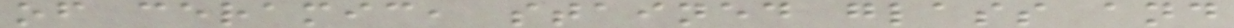of ceramic, stained glass and
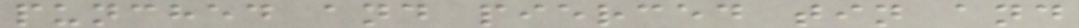punched and pierced tin and
